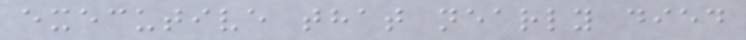executive that nearly died
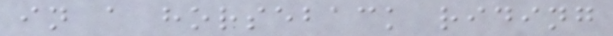in a horseback riding
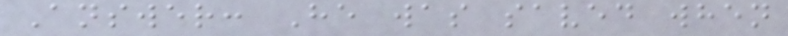Answer: He was saved when
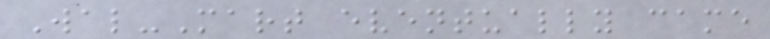Wal-Mart eventually came
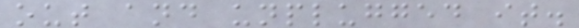out and unplugged it.
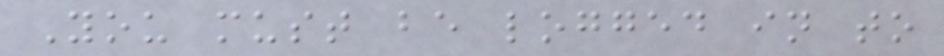You must be logged in to
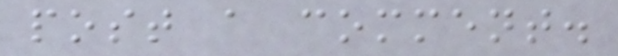post a comment.
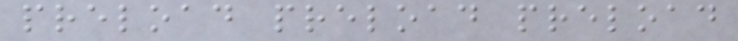preload preload preload
